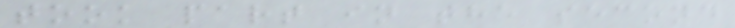took part in the second
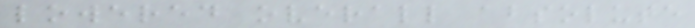lowered overall absolute
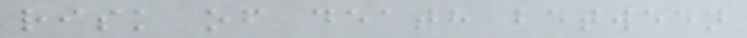risk of death between
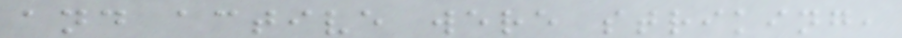and active were striking,
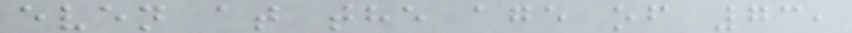even at the age of 73,
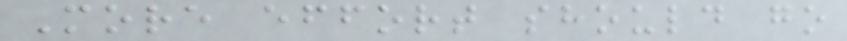More effort should go
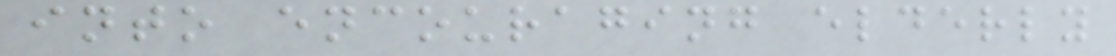into encouraging elderly
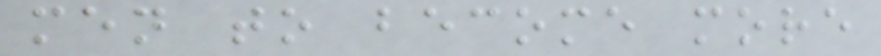men to become more
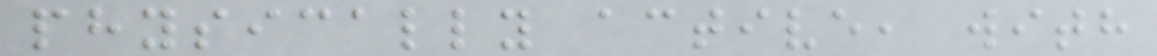physically active, with
